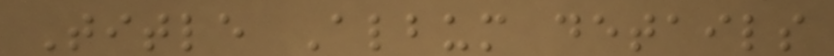Title Album details
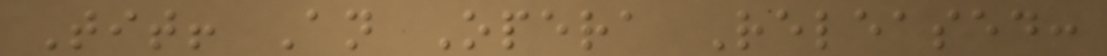Tit! An Opera Released:
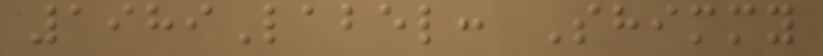1989Label: Shimmy
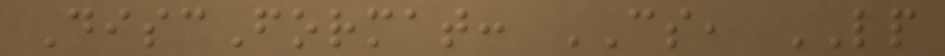DiscFormat: CS, LP
